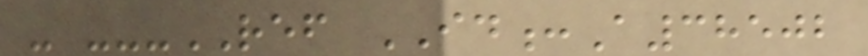- ---REF ID:A38502
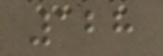128
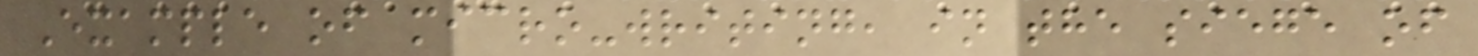Example of micro-writing, in the siege of
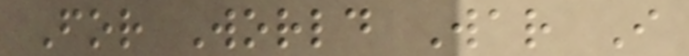For World War I
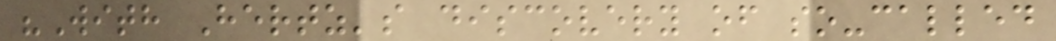"With Hertz's discovery of so-called
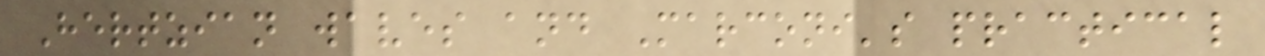Hertzian waves and Marconi's practical
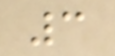3
